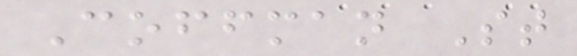Coffman St
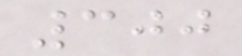300
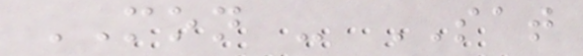MON - SAT
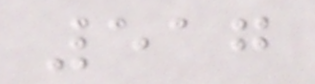517
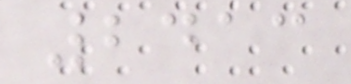2413
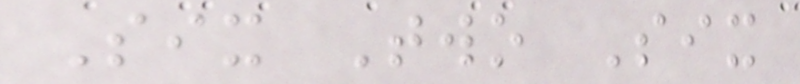Six Two Six
